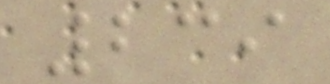239
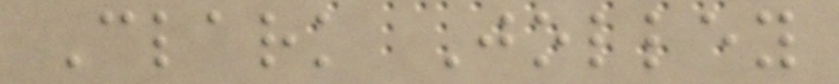Clark Jolley
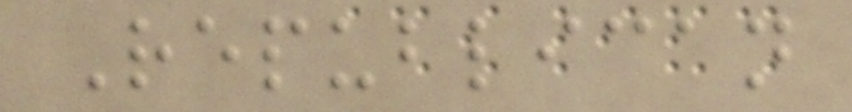Republican
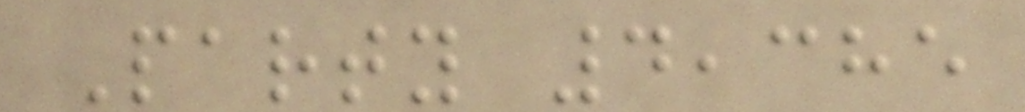Party 4,385
